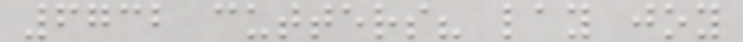6732 cutters? lay joy
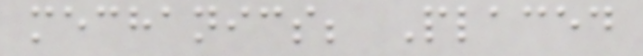mechanics; Placed
